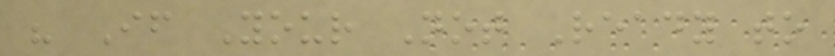" If Your Not Ready to
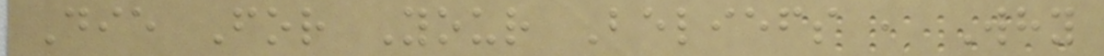Die For Your Beliefs , Why
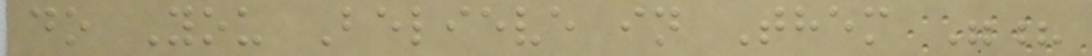do You Believe in Them "?
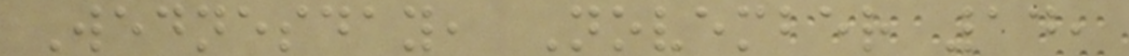Wednesday, November 14,
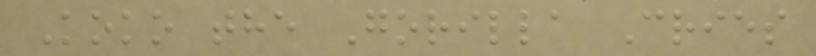Koko the Gorilla Cries
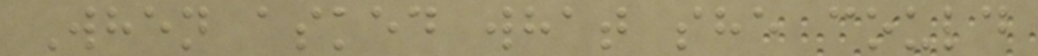When asked what she could
